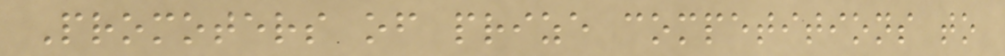Promoters of prize competitions to
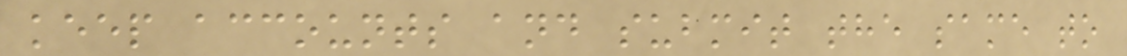keep accounts and submit the same to
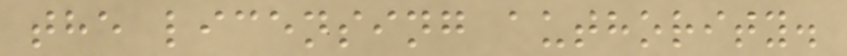the licensing authority.
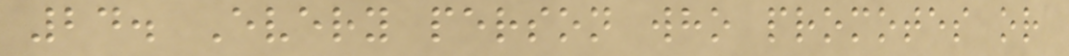24. Every person who promotes or
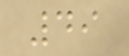49
